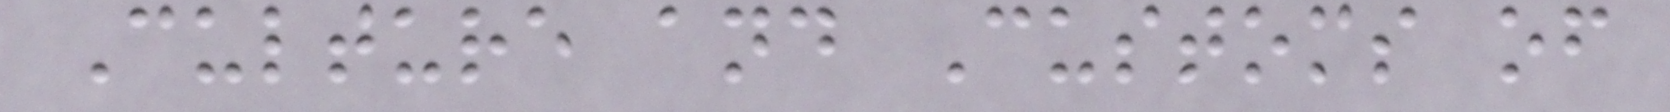Culture and Customs of
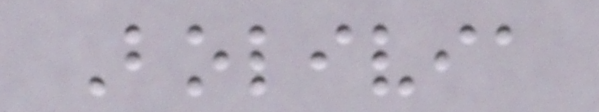Bolivia
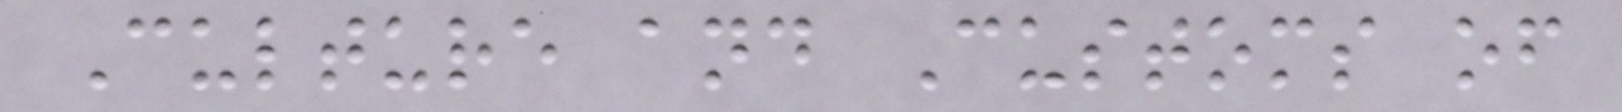Culture and Customs of
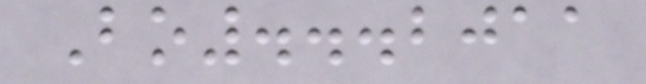Bo...2011
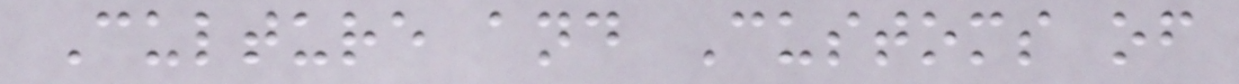Culture and Customs of
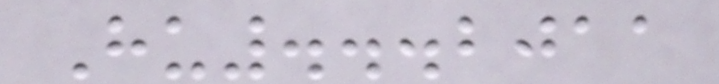Hu...2011
